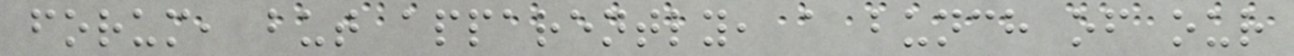forum, but apparently, a bunch of our
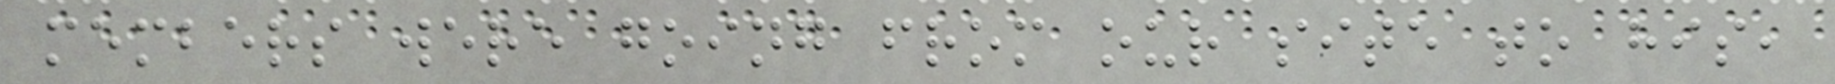members were going from our site to his,
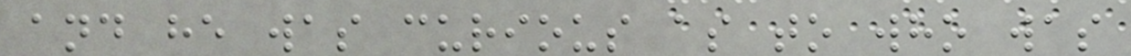and he was curious as to who was
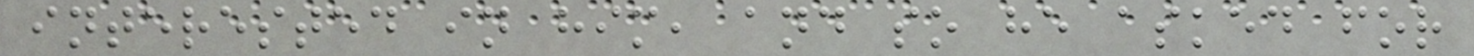interested in him, and so he asked for
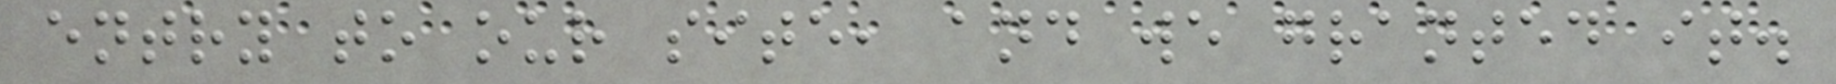entry to our site, and we granted it.
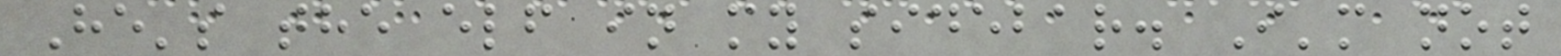He's the elf in my sidebar. I'm not
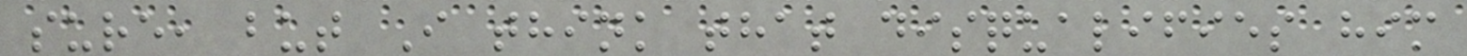sure, but I think that disqualifies him
